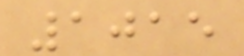1015
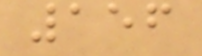156
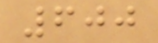600
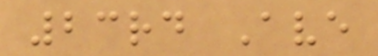23rd Ave
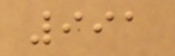991
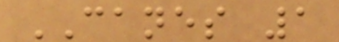CANES 1
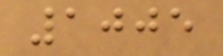1005
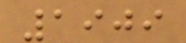1909
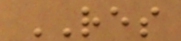RES
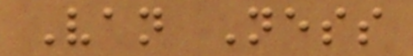Van Ness
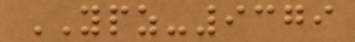YPZ-9379
